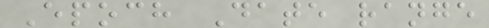Epoch Date range
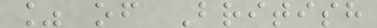% of British
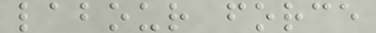labour force
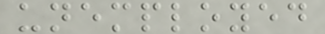unemployed
